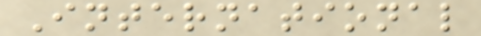International
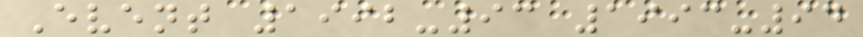Event 1992-93 1993-94
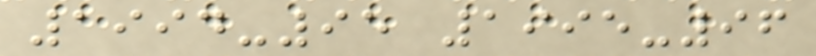1994-95 1995-96
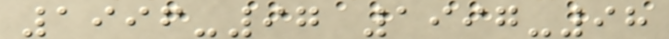1996-97 1997-98
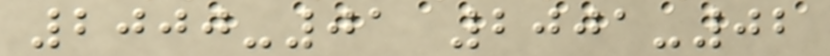2000-01 2001-02
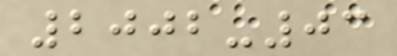2002-03
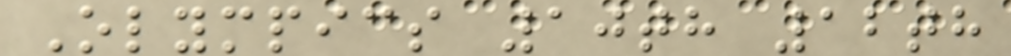Olympics 10th 12th
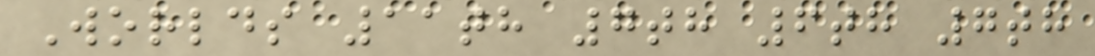Worlds 11th 7th 6th 7th
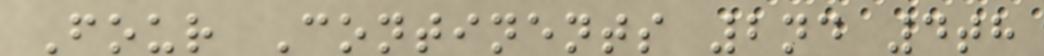Four Continents 2nd 4th
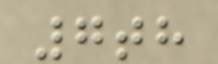7th
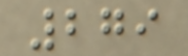279
